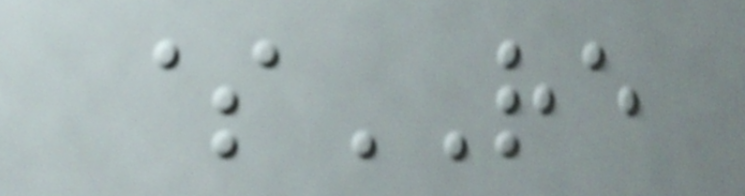$RE
